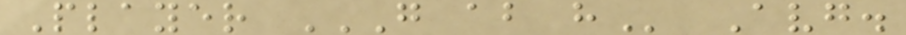Player G AB H Avg.
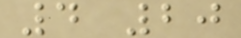4 20
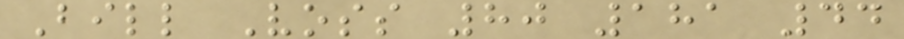Bill Voss 80 181 44
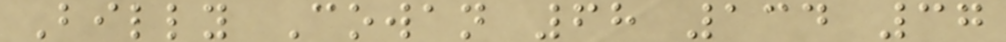Billy Cowan 68 134 37
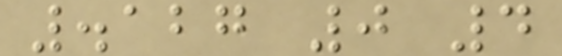.127 0 4
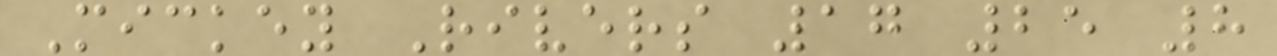Mickey Rivers 17 25 8
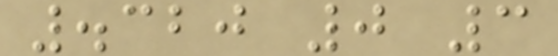.320 0 3
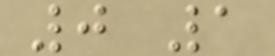0 1
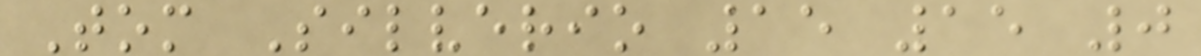Tom Silverio 15 15 0
